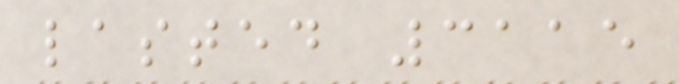lasted 3115
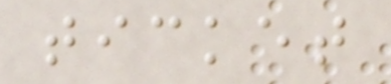ticket
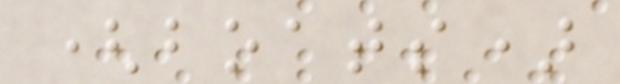(boats)
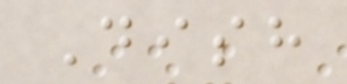Dish
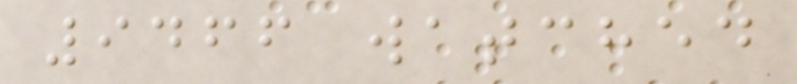9466 watched
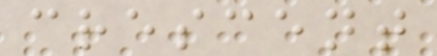crescent
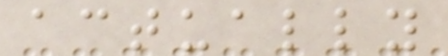actually
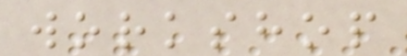workshop
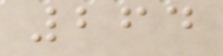264
